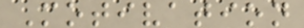Motivation
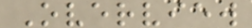Overview
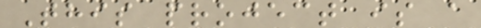This project is a
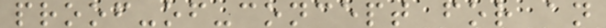proof-of-concept for an
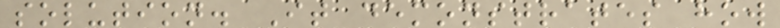solution. It demonstrates how
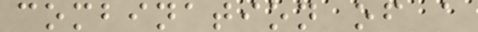combination of a
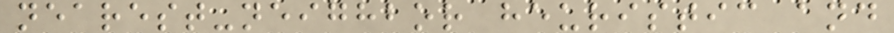nearest-neighbor heuristic and
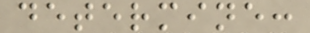determine:
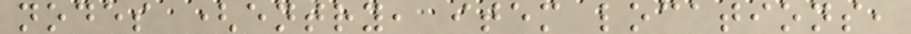nodes (entry, item locations,
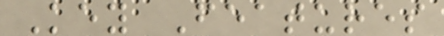Key Features
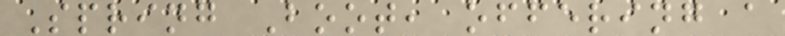Spring Boot, offering a
